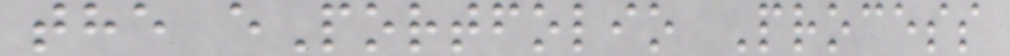the ePortfolio Process
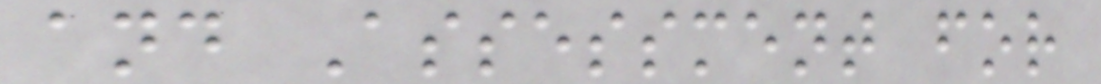and Assessment for
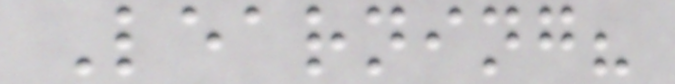Learning?
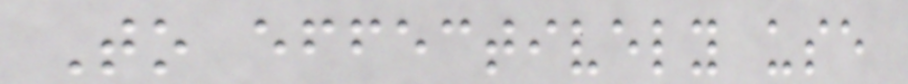To effectively use
